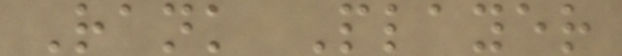Rank Player
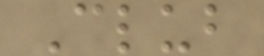Club
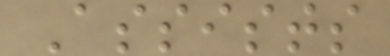Assists
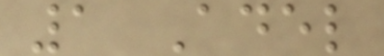1 Adel
